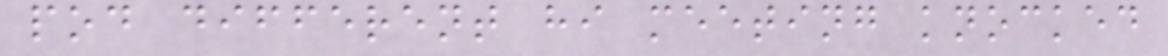pod different hi meeting knocked
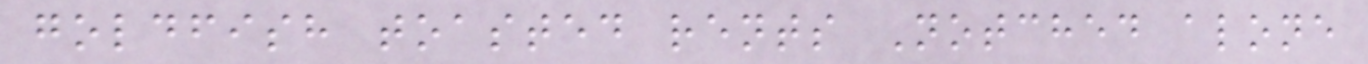goldfish toasted rents Notched alone
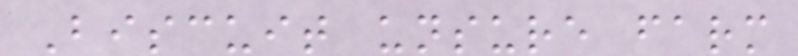Biscuit unsure farm
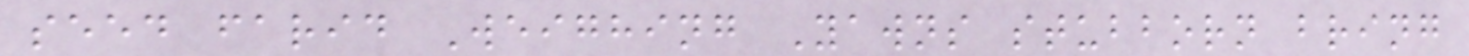seed farid Weighing Yawns stubborn bring
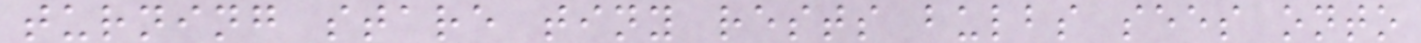turning stare tiny rests bulbs sees onto
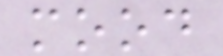mood
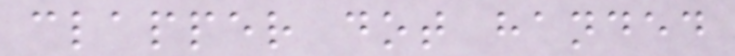clapper dot handed
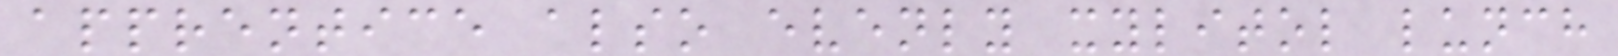apprentice also evenly xylitol lunch
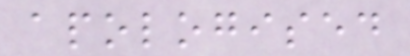apologised
